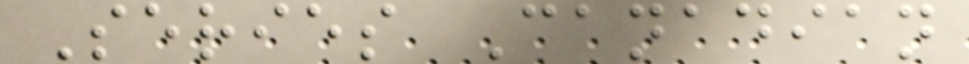Series Canadian
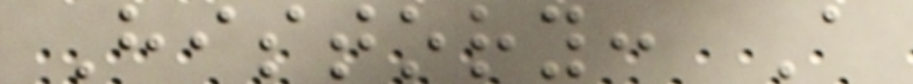History: A
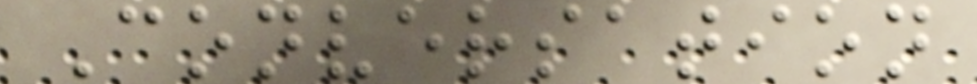Conversation
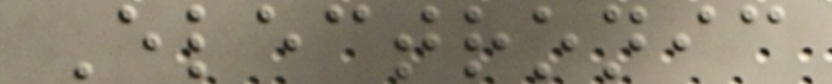Electronic
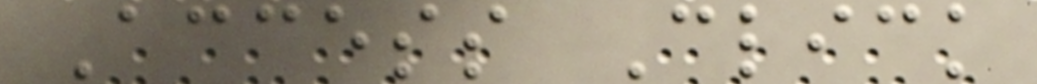Access Click
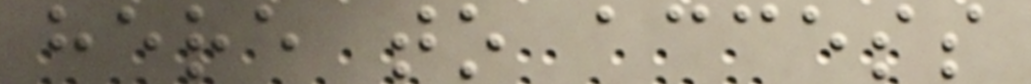here to access
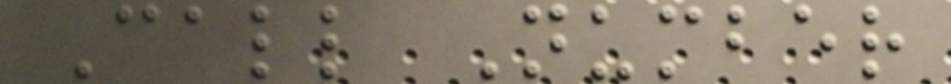Call Number
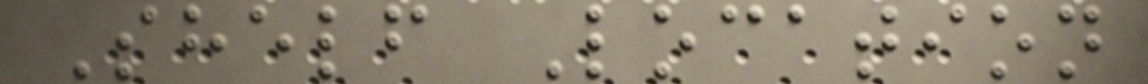Shelf Location
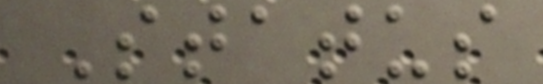Status
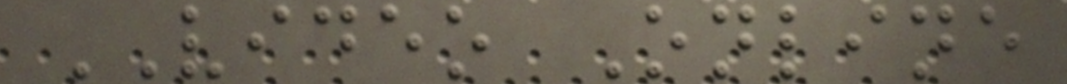VIDEO Online
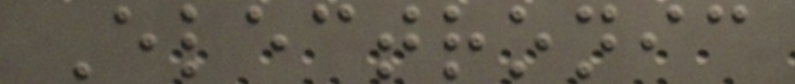Electronic
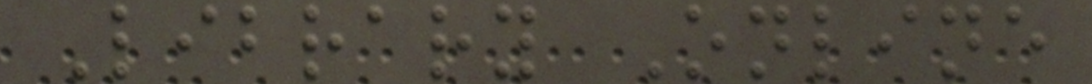Library Online
